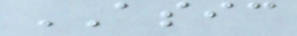ASIC
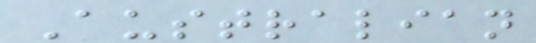Australian
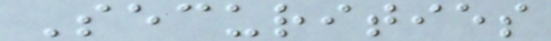Securities
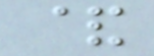&
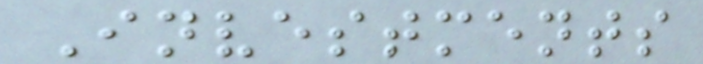Investments
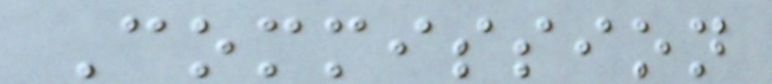Commission
